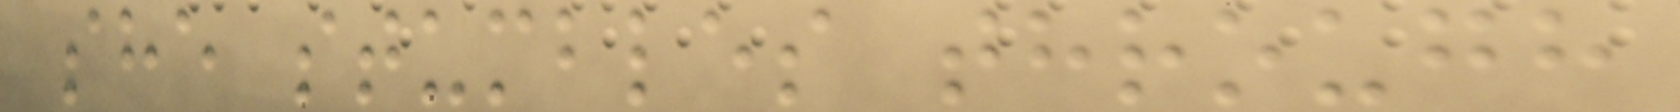she stumbles through
